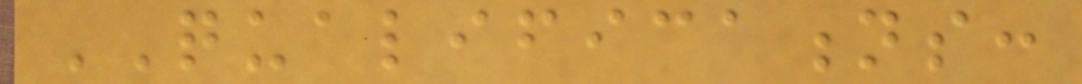QUALIFICATIONS:
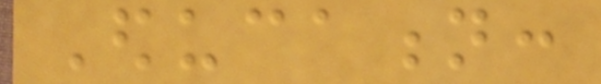Education:
